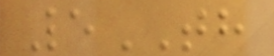5TH
